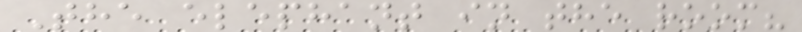The elephant in the room?
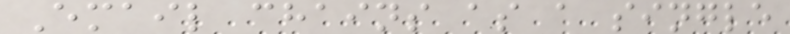Email chains as a single
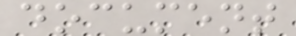document
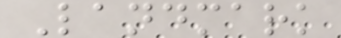Landmark
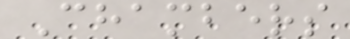Chambers
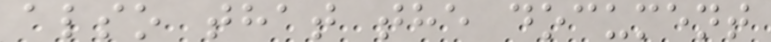also that the document
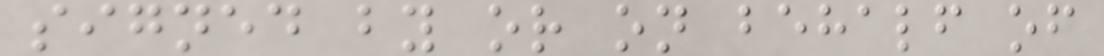signed by or on behalf of
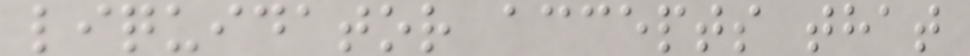liquidator accepts that
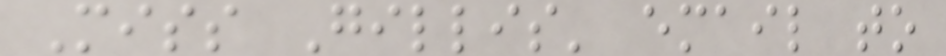Miss Gillis' email to
